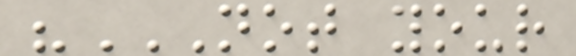"NOT YOUR
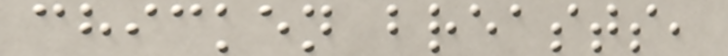chicken breasts,
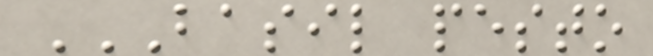BASIL PESTO
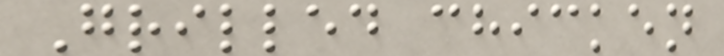Grilled chicken
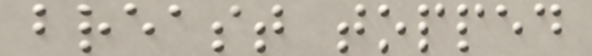breast topped
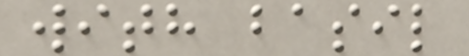with basil
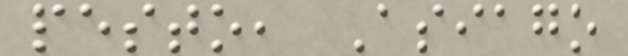pesto, Asiago
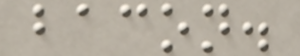bacon.
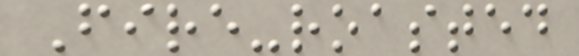Fire-roasted
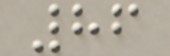86
